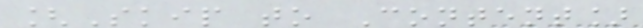[Skip to Content]
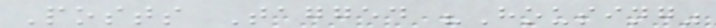Posts Tagged "Housing"
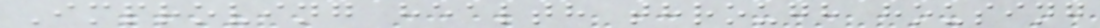Improving health through housing
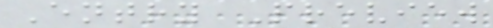Entry Preview
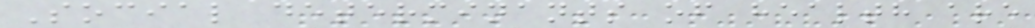Social determinants of health are
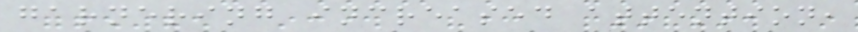garnering increased attention,
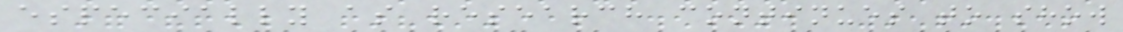especially as research continues to show
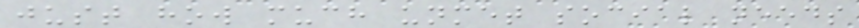just how much unmet social needs
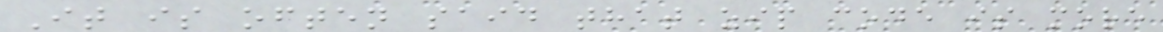It is often said that zip code is more
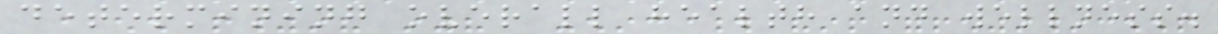determining overall health and wellness.
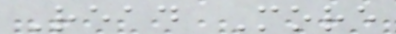Read More
